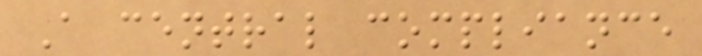A central compliance
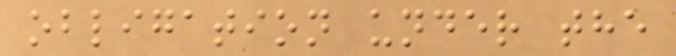obligation under the
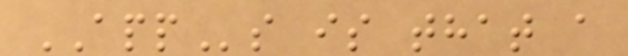APPs is that a
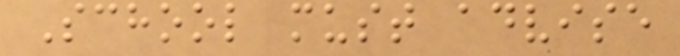School must advise
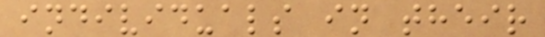individuals in their
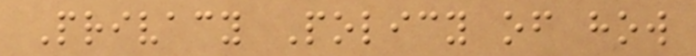Privacy Policy of how
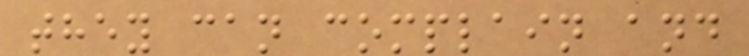they can complain and
